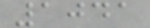1041
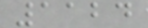1124
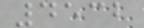4532
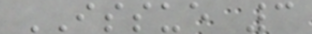ISSUE 3
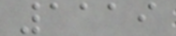1119
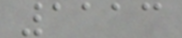1113
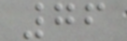76
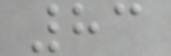83
